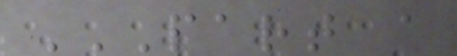PART A
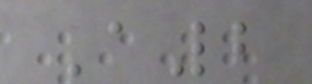A2
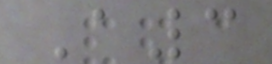A3
